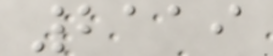2119
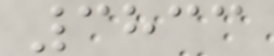3833
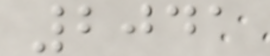2041
